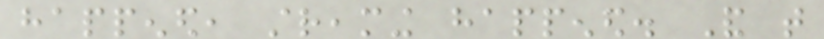happened, streaming happened. And that
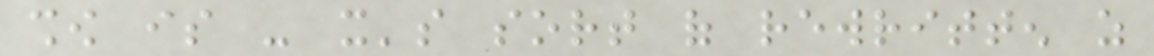show is - it's sort of rewritten as
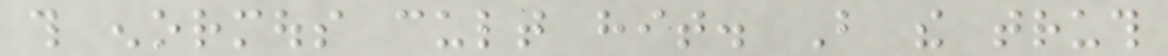this enormous cult hit. But the truth
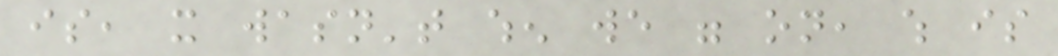is, it wasn't when we were on, which is
